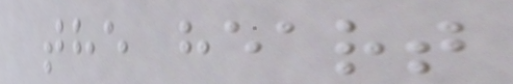the heart
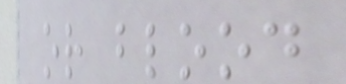or blood
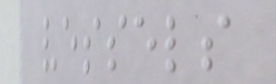vessels
